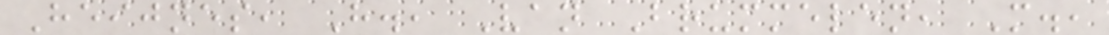Heijnes, H., Van Brummelen, M.,
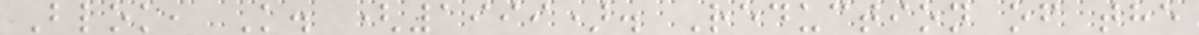Blok, K. (1999). Reduction of the
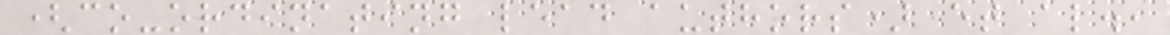(co-ordinating lead authors) et al.,
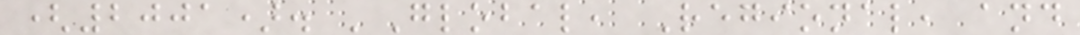(2001). 'Global, Regional, and
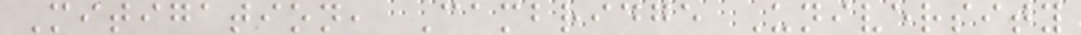Mitigation, Cambridge University
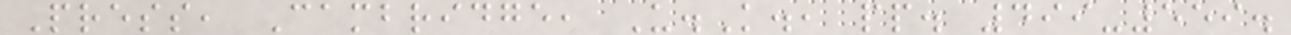Press, Cambridge, U.K., pp. 499-559.
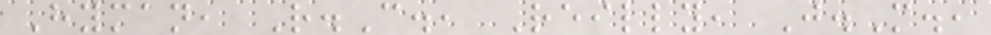Hyman, R.C., Reilly, J.M.,
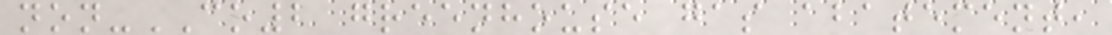non-CO2 greenhouse gas abatement,
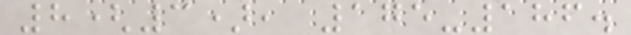8(3), 175-186.
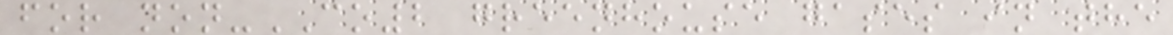for non-CO2 greenhouse gases in the
